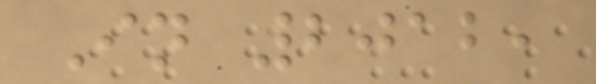In 2012,
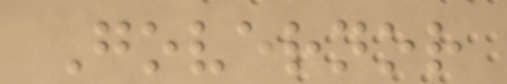Governor
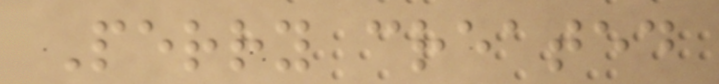Perry created
